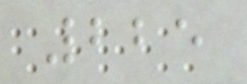225
